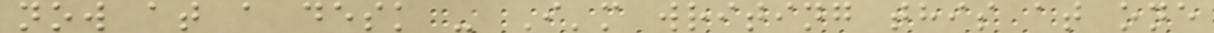now at a desk - I'm writing this at one
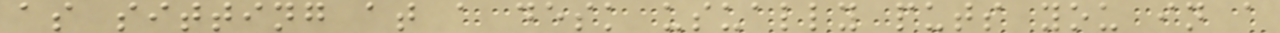as sitting at a desk usually puts you in a
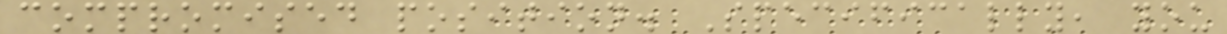compromised position. Specifically, you
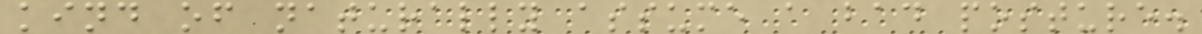kind of naturally assume a bad posture.
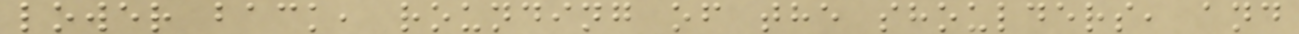lower back, rounding of the shoulders, and
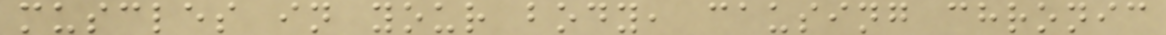muscles in your body, causing chronic
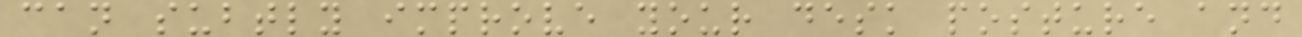can subtly improve your desk posture and
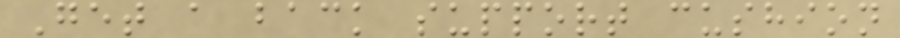Get a back support cushion
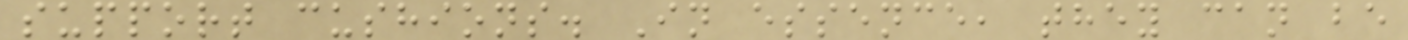support cushions. In essence, they can be
